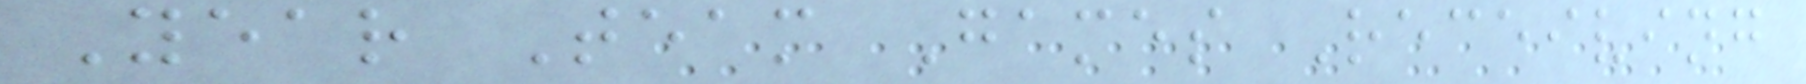Year Team Games Receiving
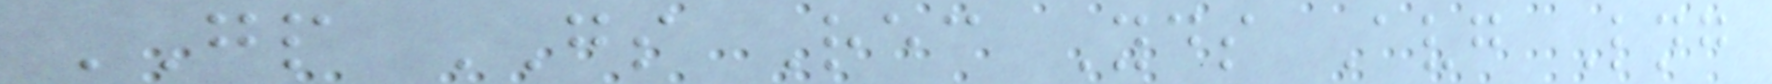GP GS Rec Yds Avg Lng
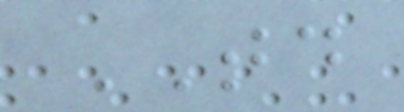TD
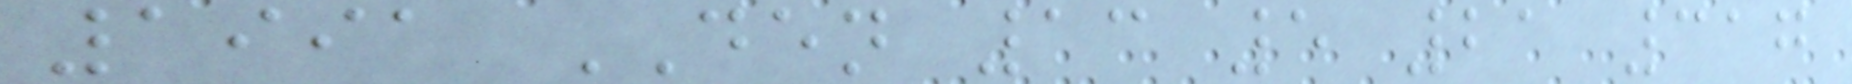1991 DEN 13 5 21 317
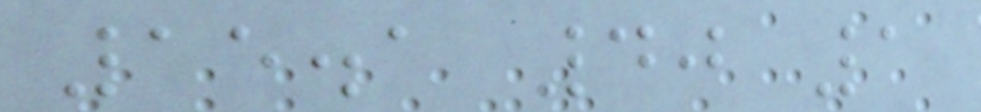15.1 40 1
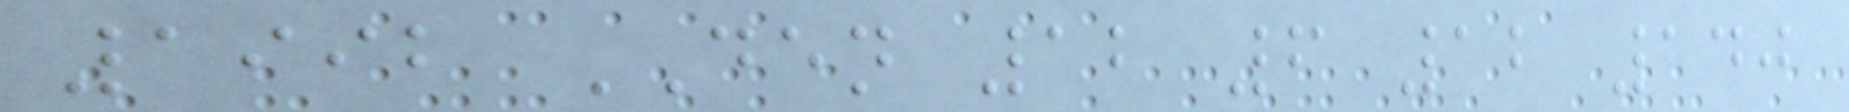1992 DEN 12 6 12 140
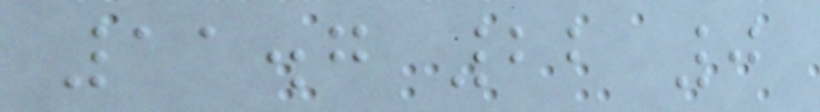11.7 22 0
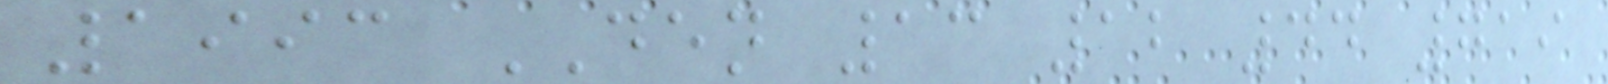1993 DEN 13 12 44 719
